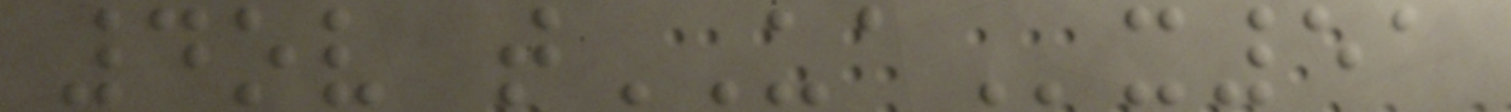4ov tUAx51
